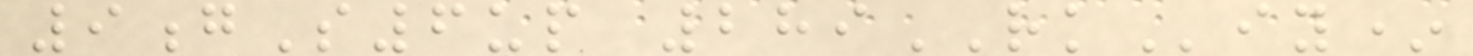9gS6up 289RKiy*
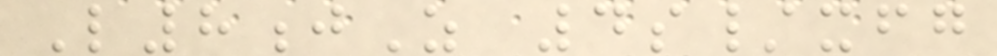L8jZ 4s/xfg
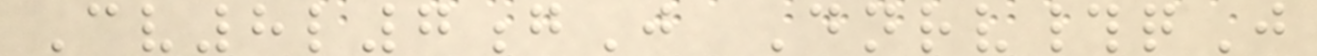Cv8l7gJ Dnrv#qJ
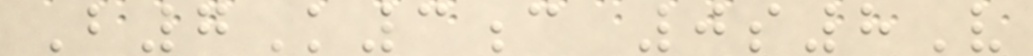B7K3c 0s8V
